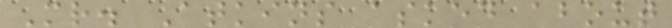Mr. Atkins asked about
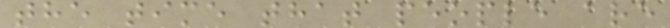the time that people are
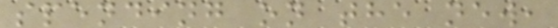spending on the new,
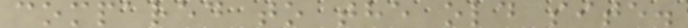compared to the old site.
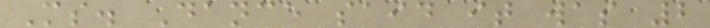Ms. Dance said it was 2
